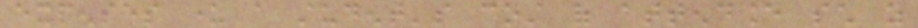expenses under a student's cost of attendance such as
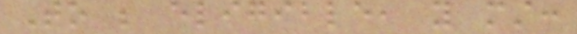To be eligible, you must:
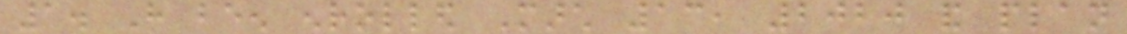1. Have been enrolled March 13, 2020 and plan
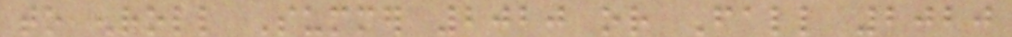to enroll Summer 2020 or Fall 2020
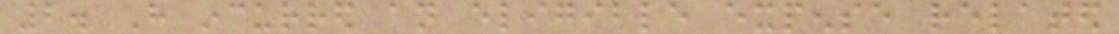2. Have incurred an eligible expense related
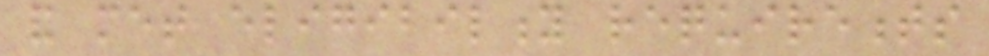and met eligibility requirements
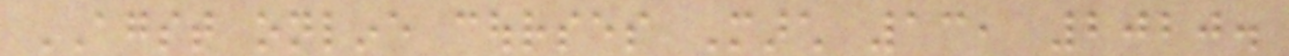AGST online courses March 13, 2020.
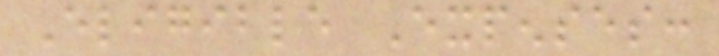Eligible Expenses:
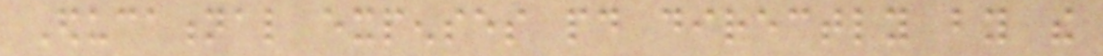Educational expenses paid directly by the
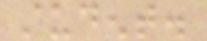student.
